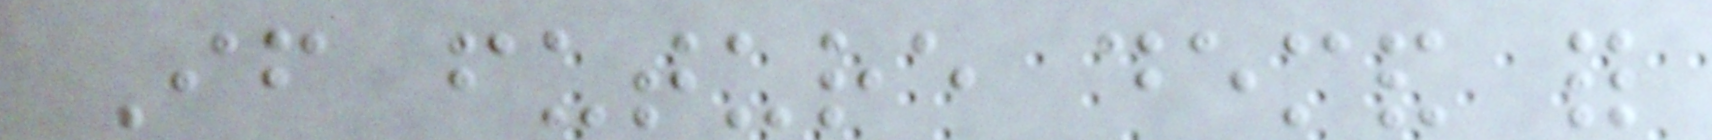If future demand for
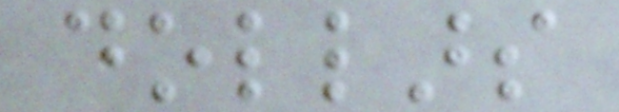dollars
